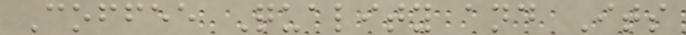Coffee Quality and Its
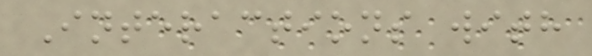Interactions with
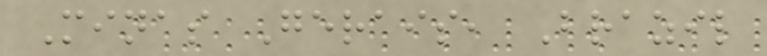Minas Gerais, Brazil
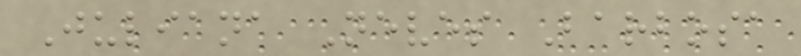Juliana Neves Barbosa
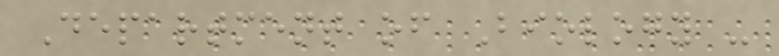Department of Biology -
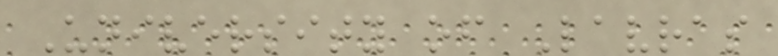University of Lavras
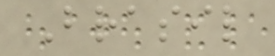Brasil
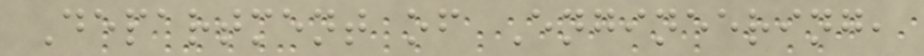Department of Engineering,
